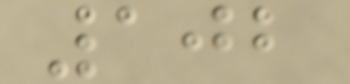102
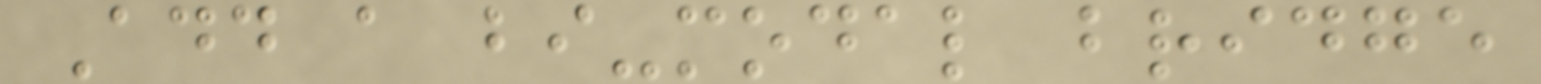Add a bi-modal bridge
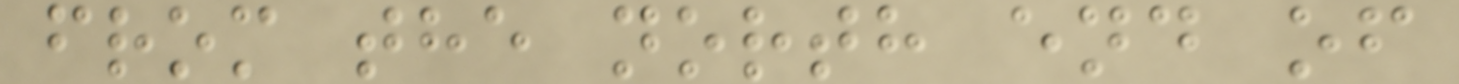from the north end of
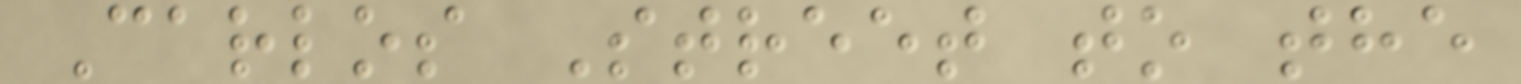Carlos Street to the
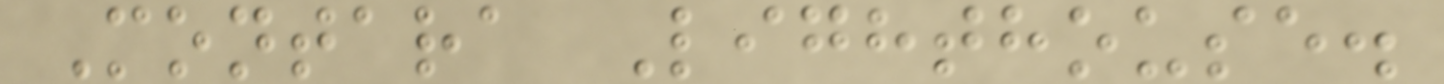Montara Lighthouse.
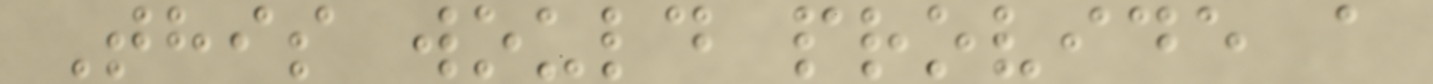This would provide a
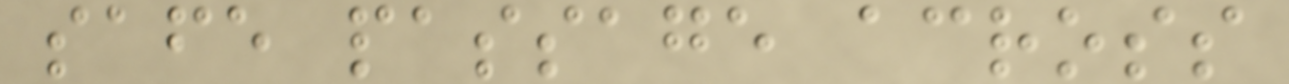safe passage across
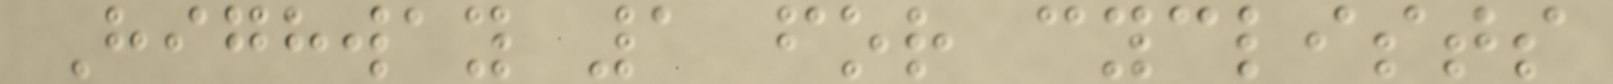Highway 1 for cyclists
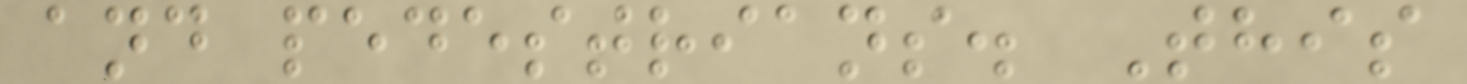and pedestrians. This
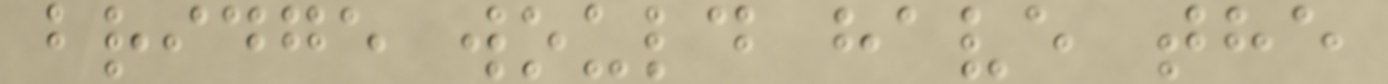bridge would have the
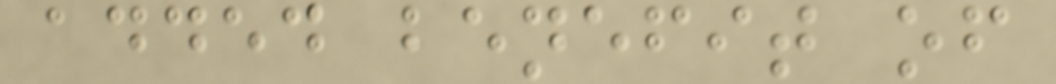added benefit of
